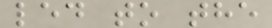led to the
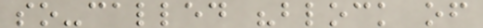so-called "block of
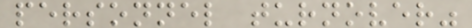personnel turnover"
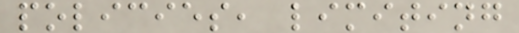policies, limiting
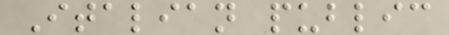Italian public
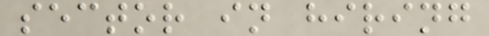sector in hiring
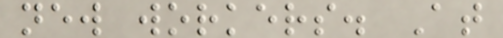new workers. At
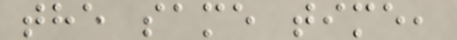the same time,
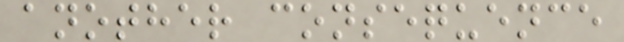another consequence
